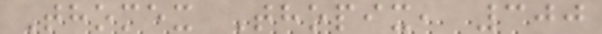Thomex Thopix, 300
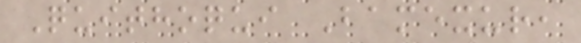Quithoqui Bamexur,
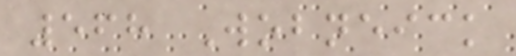568 Wobneick
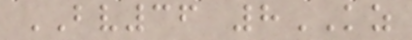BV36 8KZ
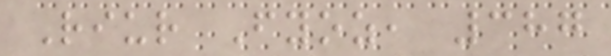Riur Fyoz, 387
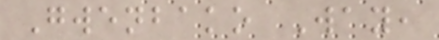Gwenbako Way,
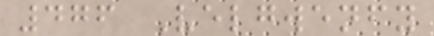476 Velgwenfy
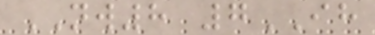NW8 7IH
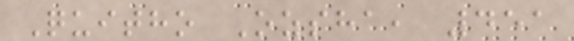Quitho Ozsha, 451
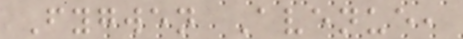Fygwen Avenue,
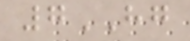7HG
